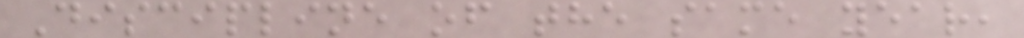Discipline of the same year,
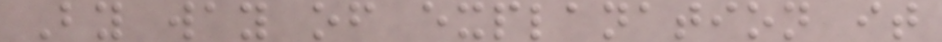By way of explanation it
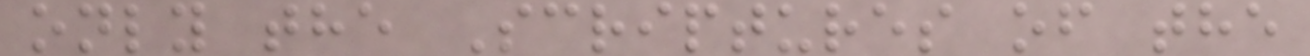only the Scriptures of the
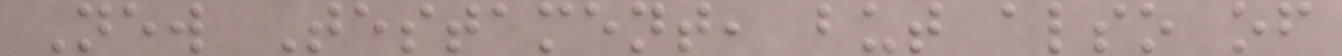New Testament, but also of
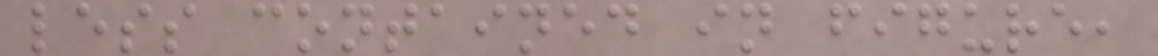less contained in figure,
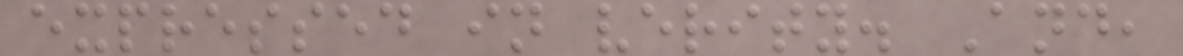expressed in verity. And,
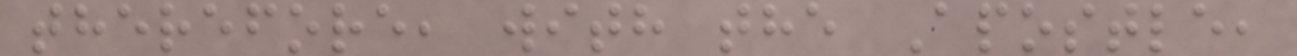therefore, with the Apostle,
